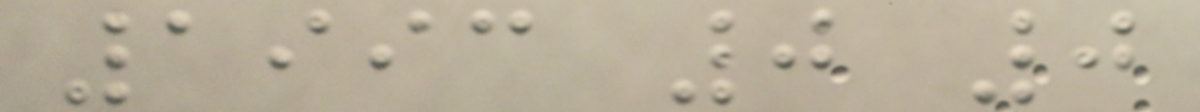1993 0 0
